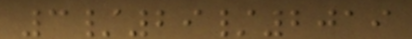3/29/2019
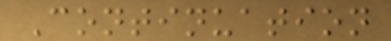Continuation
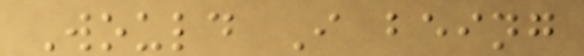Would I being
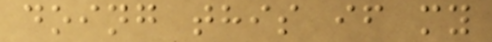doing this if my
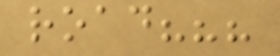road???
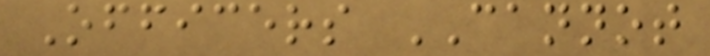Officers CANNOT
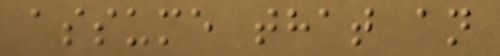assume that an
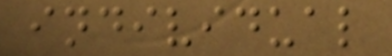individual
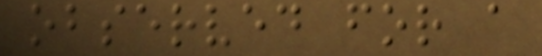observed for a
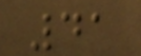41
